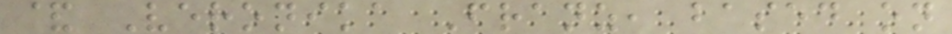& Veronika Franz, based on
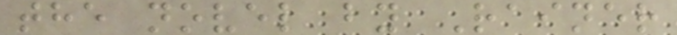the novel by Rainer
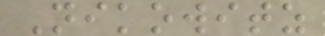Nikowitz
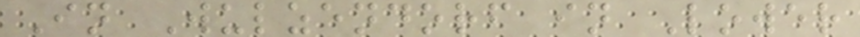In Wulzendorf in Lower
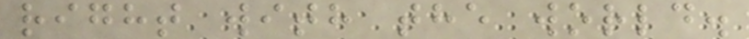right with the world.
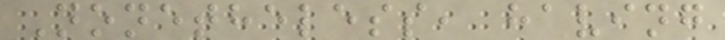Nonetheless, having
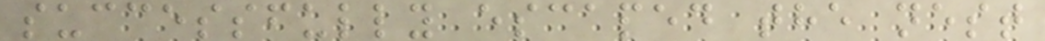successfully escaped the nest
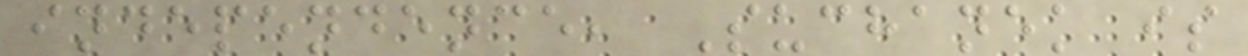independence, Suchanek is
